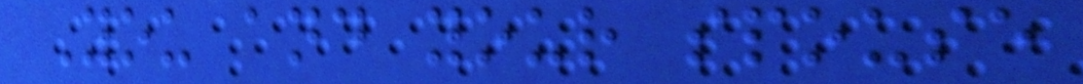You and your spouse
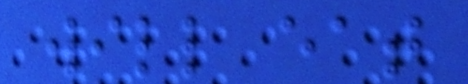will eat
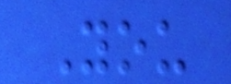You
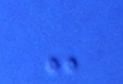-
